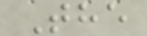The
